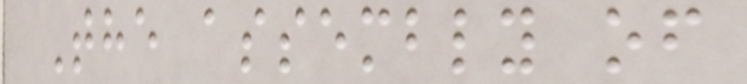The assembly of
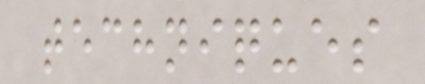techniques
